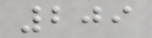209
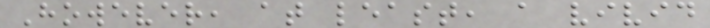However, at least, a vivid
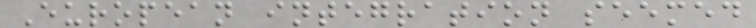European integration seemed
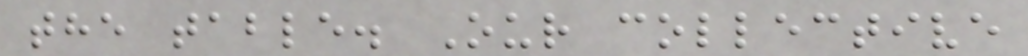the table. Our collective
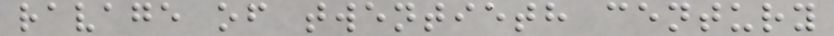ravage of twentieth century
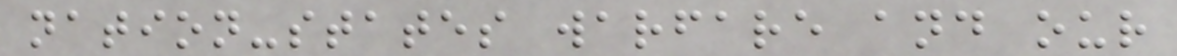nation-states warfare and our
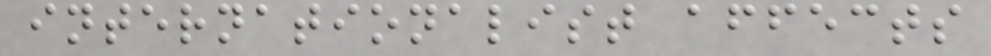internationalist affects
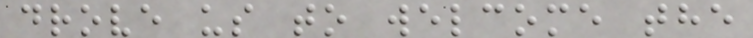drove us to welcome the
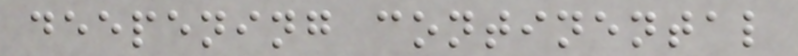deepening continental
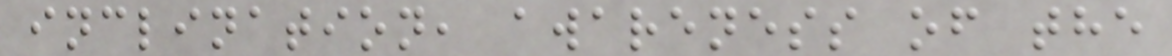inclination, awareness of the
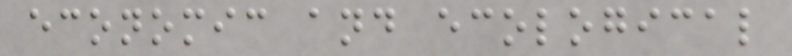economic and ecological
